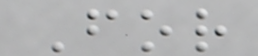For
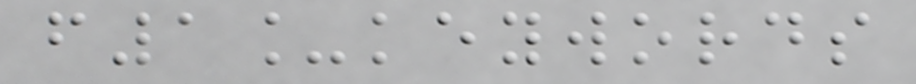f1_keywords
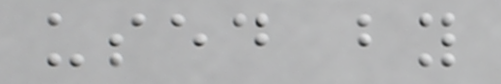used by
